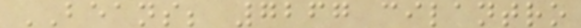BEANS; 7267 cilantro
